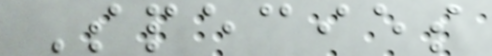Species
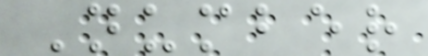Number
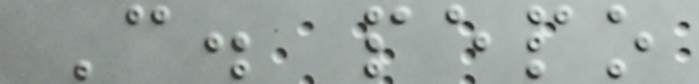C. pepo
